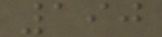190
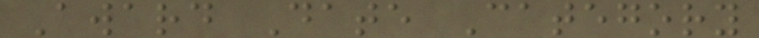Award Date Category
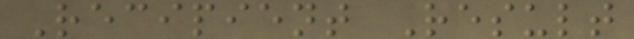Recipient Result
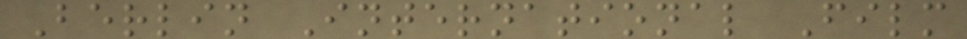Berlin International Film
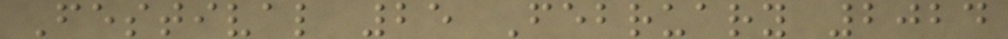Festival 25 February 2024
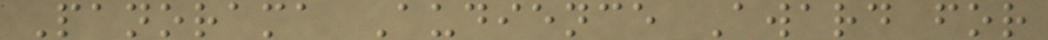Panorama Audience Award for
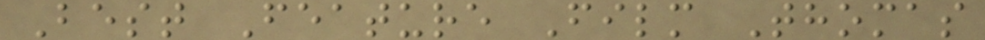Best Feature Film Thomas
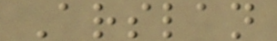Arslan
